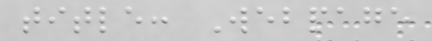title: Webpage
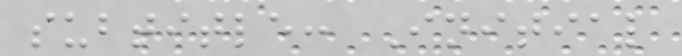subtitle: Initial
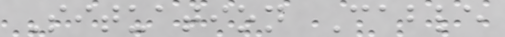Situation Cable
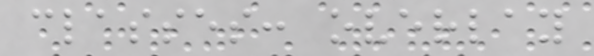classes: overlay
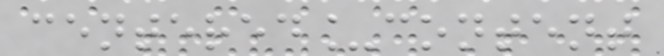centered_content
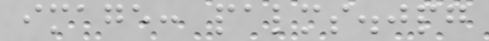image: palms.jpg
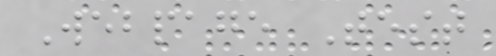Webpage Test
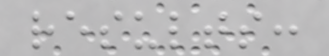results:
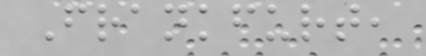Frankfurt,
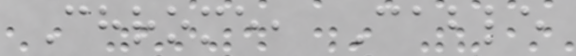Chrome, Cable
